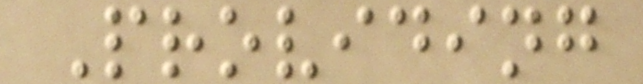Providing
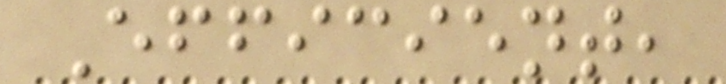Efficient,
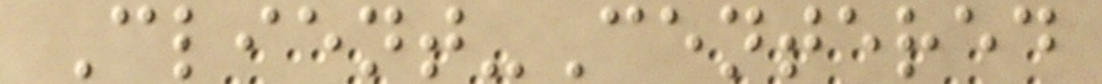Client-Centered
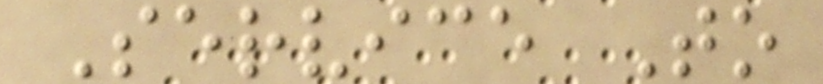Service To
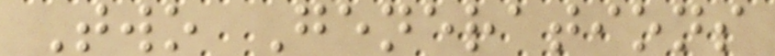Two Generations
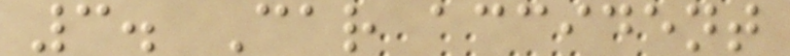3. Car accident
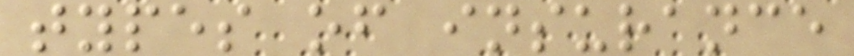types of insurance
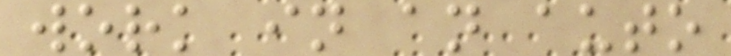work in an auto
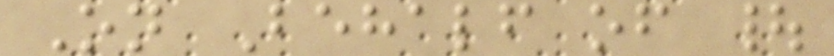On Behalf of |
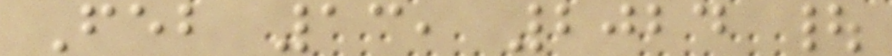Feb 13, 2024 |
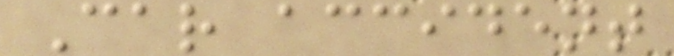Car accident
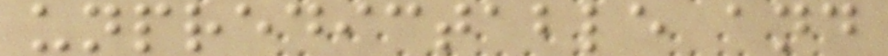unpredictable and
